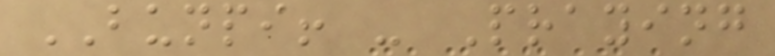BUNPI! - Praying
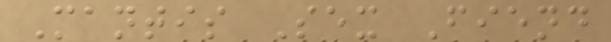Mantis Sex Fiend
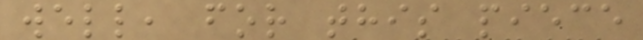well, for this piece
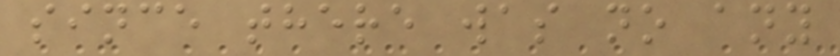since there was no any
